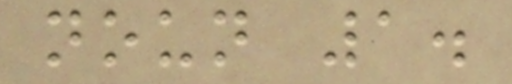noun 1.
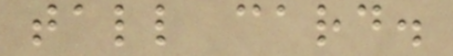tall card.
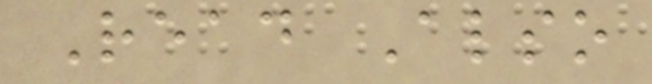Read Also
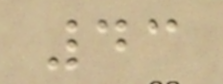43
